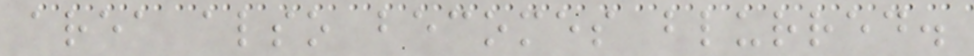area also becomes blurred.
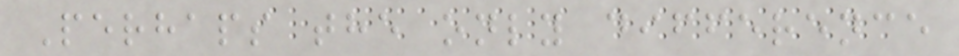Perhaps the only difference
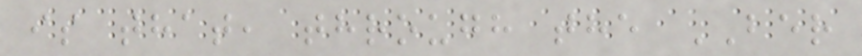is that, through the BER
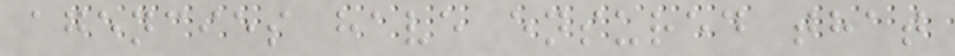agencies have ensured that
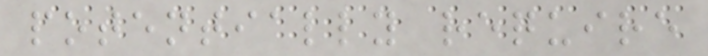potentially require
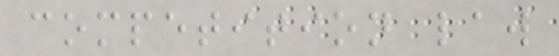competition law
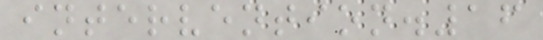intervention.16
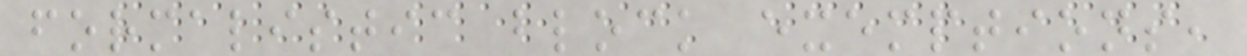formalistic block exemptions,
